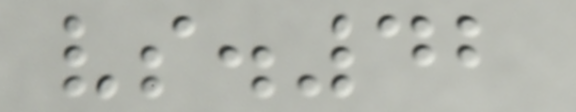vs.42
